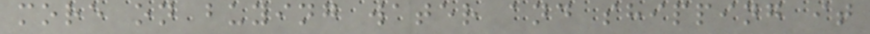more on buying water and shipping it
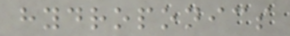hydroponics
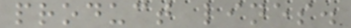product lines.
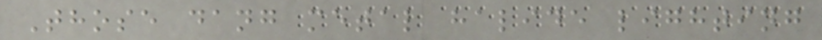Those dang metal halide lighting
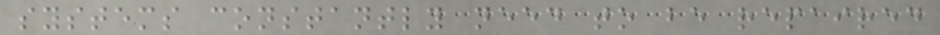systems constantly need to be repaired
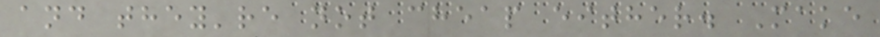and they're not cheap either. Make
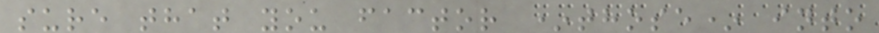sure that you factor *those* into
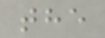the
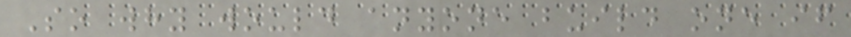So why would anyone build one if
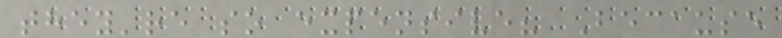they're so expensive? Because
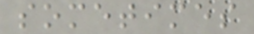sometimes
